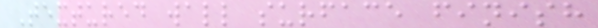Textured wall surface finish
